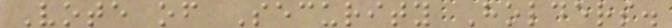Vote of Security Holders.
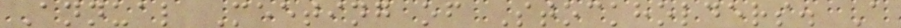Annual Meeting of Stockholders. A
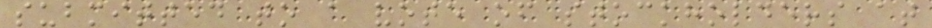submitted to a vote of stockholders at
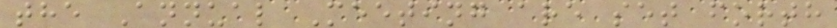the Annual Meeting are set forth
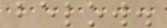below.
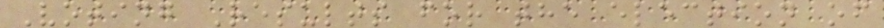Voting Results for the election of
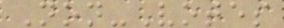Non-Votes
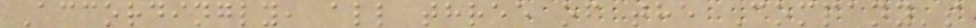Accordingly, all three of the Company's
